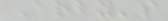Arby's
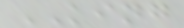KING
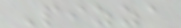Pizza
